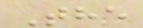The
